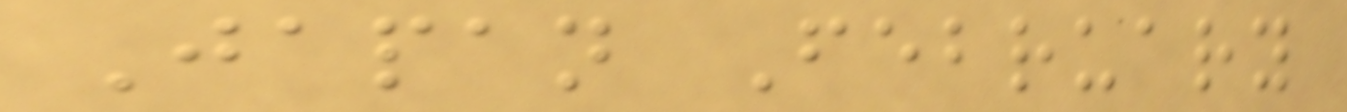Japan February
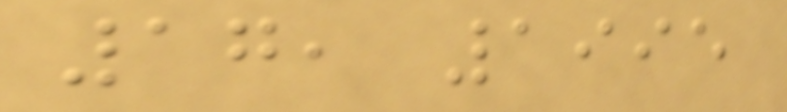17, 1995
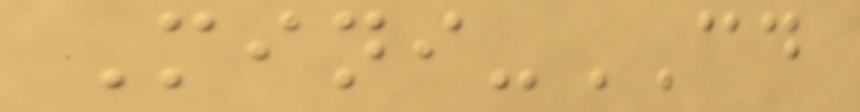Mini-CD
